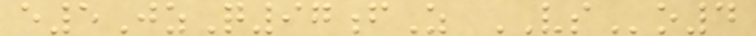e5JzQ97fZ VSo4
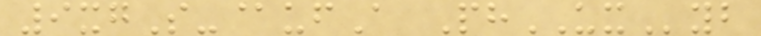9xgS-@ufA PhUXyb
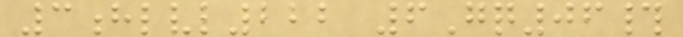3hlvl222 6Gq06#
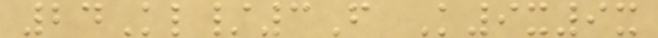24Kl/3F K9x9x
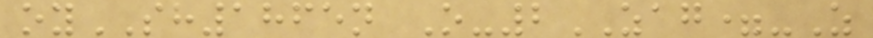oySH1865n O-2ZAG=-Z
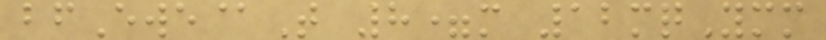bfEwe@T 8=m 12mqYmm
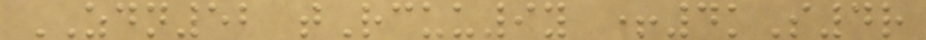ZDN52 tRcuu9y +4kS4r
